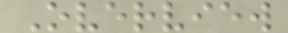Overview
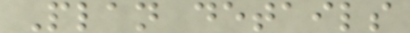Plan details
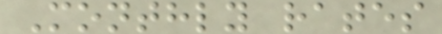Monthly rates
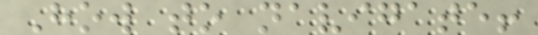How to navigate!
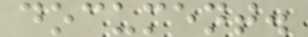document.
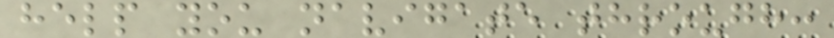help you navigate through:
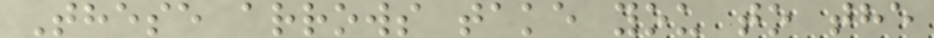These arrows take you to the
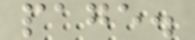page.
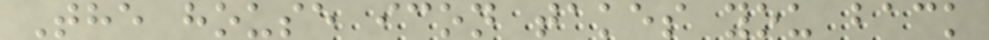The house icon takes you back
